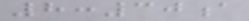8:30a
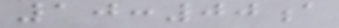10:00a
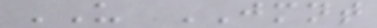US JMNT
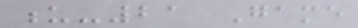u-21 Game
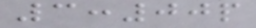3:00p
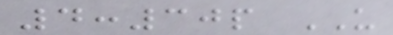4:30p US
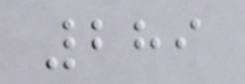289
